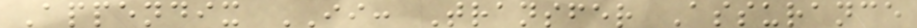Appendix II: Transfer Assurance
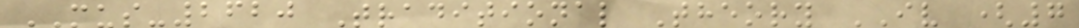MUS-2620 Traditional Theory IV (7
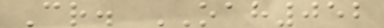Cr. OAH052
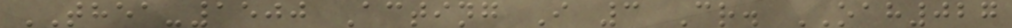THEA-1500 Acting I 3 Cr. OAH027
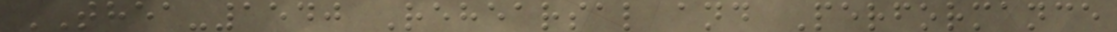THEA-1540 Rehearsal and Performance
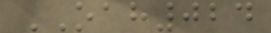OAH024
